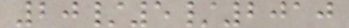20/5/2010
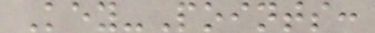Key-Points:
